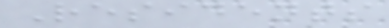Residents
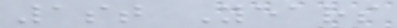1st Years
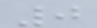0
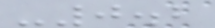-0.2
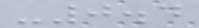-0.4
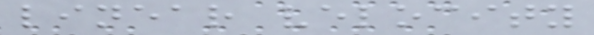linear velocity
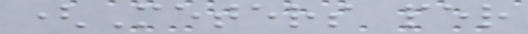(Meters per
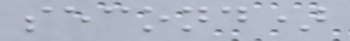second)
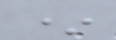*
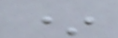*
